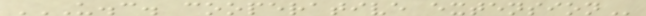U.C. COOPERATIVE EXTENSION
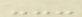---
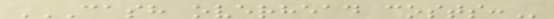CASH OVERHEAD COSTS:
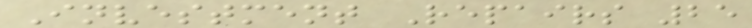Investment Repairs 25
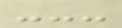---
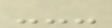---
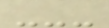---
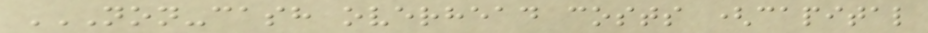NON-CASH OVERHEAD COSTS (CAPITAL
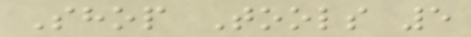Shop Tools 5
